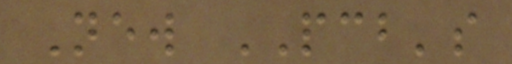New PCB's
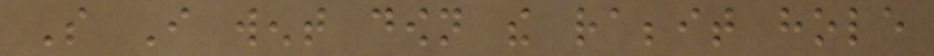So I went down the rabbit hole
